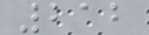212
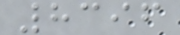8396
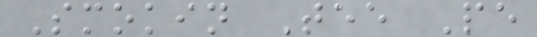Smokin Tee Pe
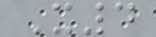X4
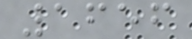1656
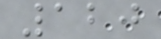120
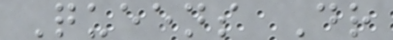Queens Dr
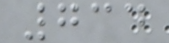734
